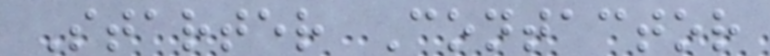Starter Contactor
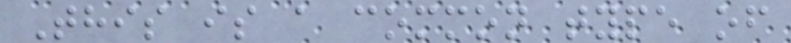This is a common type of
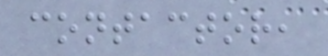contactor,
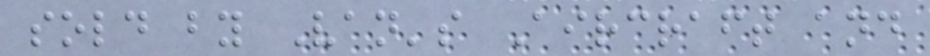sold by Van's Aircraft and
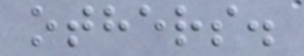others.
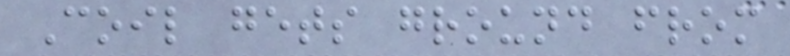Coil gets ground from
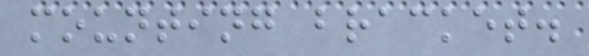mounting bracket.
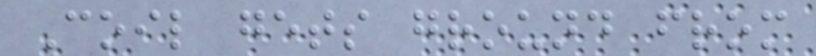Coil gets ground from
